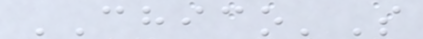CHICO'S
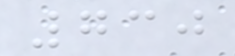730
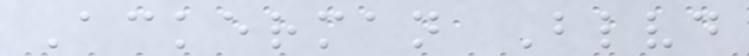Ackerman Blvd
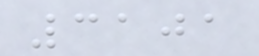3101
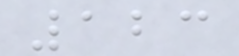123
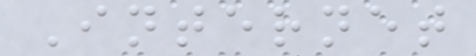Internet
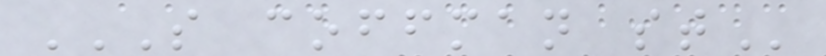S COFFMAN ST
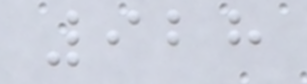928
